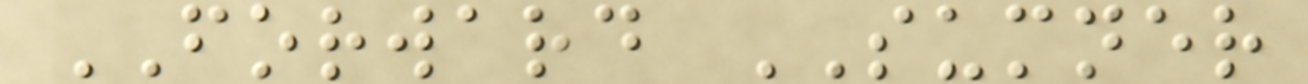FORWARD SUMNER
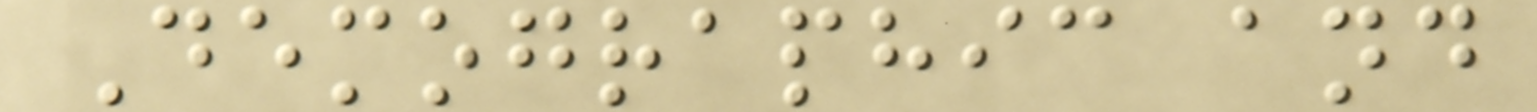Demographic and
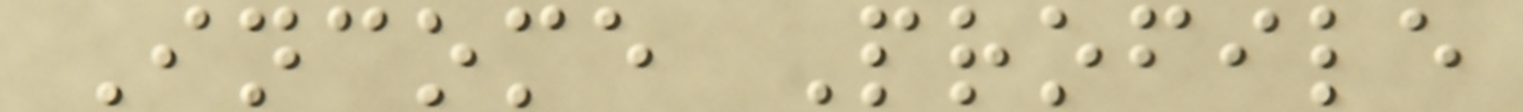Income Profile
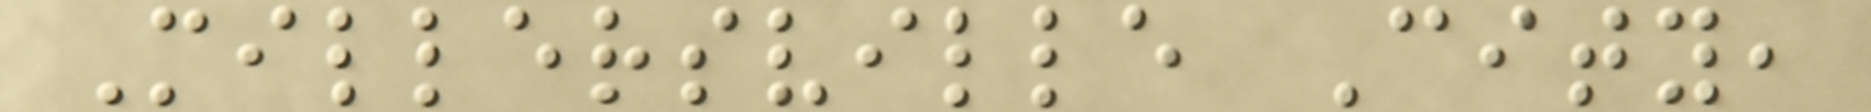Millersville City,
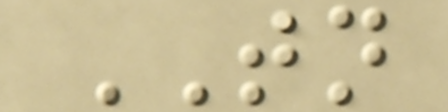TN
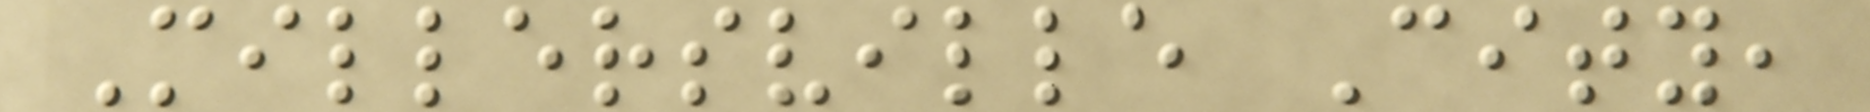Millersville City,
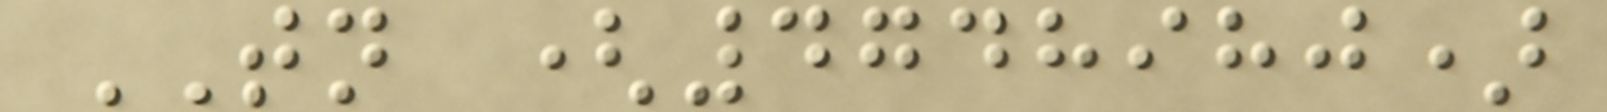TN (4748980)
